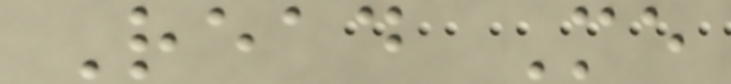Read Me
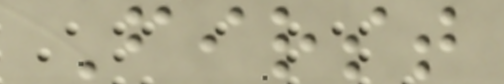First
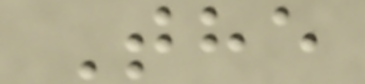The
